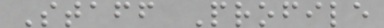Staff Profile
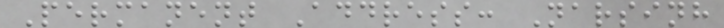Permanent Address: Narsinh
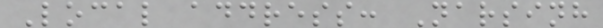Local address: Narsinh
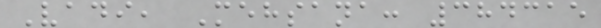Vadi, Mehsana: 384315
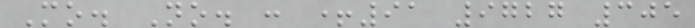Mo. No. : +91 9727 305
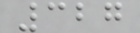327
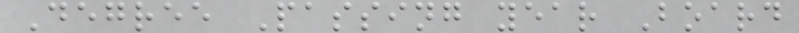Degree Passing year Board
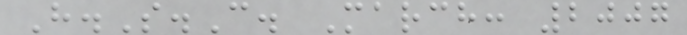H.S.C. March: 2007
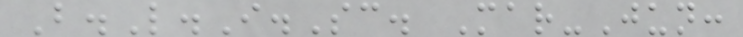B.L.I.Sc. Mar-Jun:
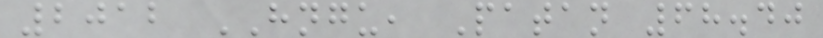2012 HNGU, Patan 68.40
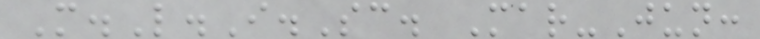M.L.I.Sc. Mar-Jun:
